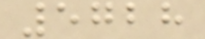5728
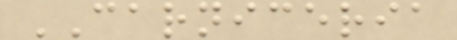CARNICERIA
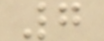7
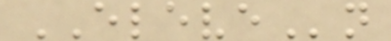ELEVEn
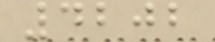4202
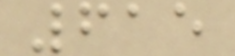615
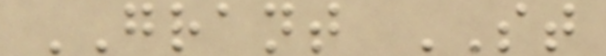GRANT ST
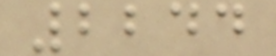2244
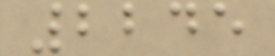2245
